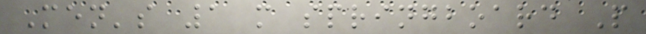Men's 1 m springboard P
